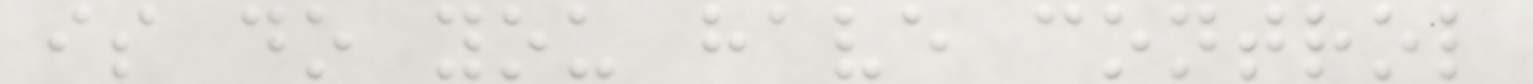is do you have control
